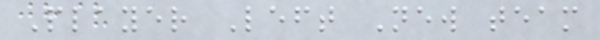Player Left New team
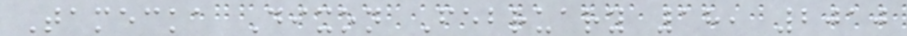Tamecka Dixon February 18, 2010
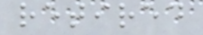retired
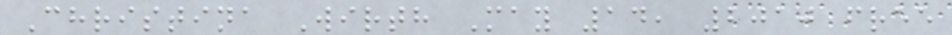Christina Wirth May 14, 2010 free
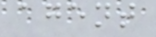agent
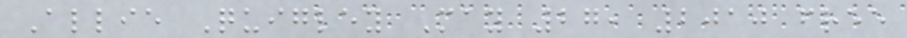Allie Quigley May 27, 2010 free
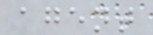agent
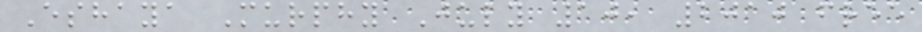Eshaya Murphy July 10, 2010 free
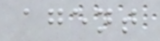agent
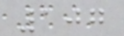107
